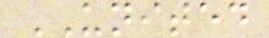UNITED
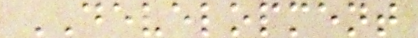DEVELOPMENT
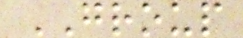GROUP
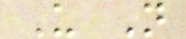U N
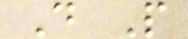D P
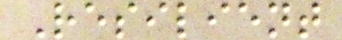Resilient
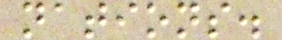nations.
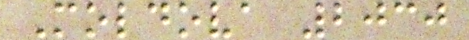Moldova 2030
